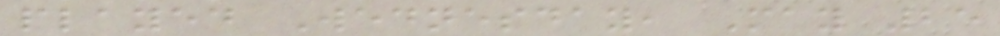played Wednesday, May 25
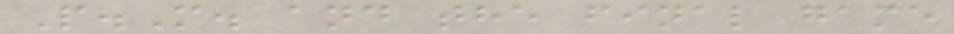P.M. and the final game
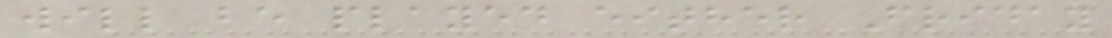will be played either Friday
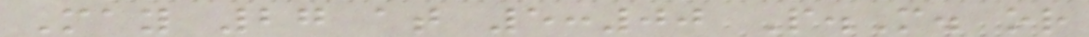May 27 at 5:00 P.M. or
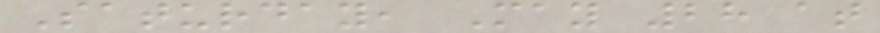Saturday, May 28 at
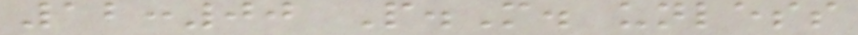12:00 P.M. unless
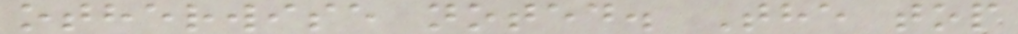otherwise noted. The top
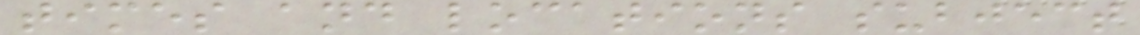times and locations subject
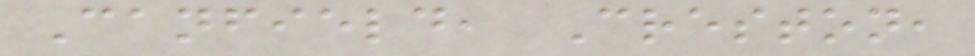Canfield, Creston,
